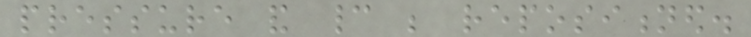pressure and cannot be repositioned.
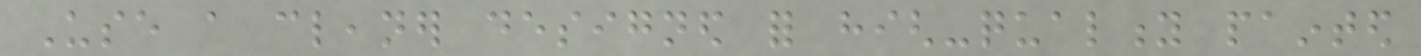Use a cleaner designed for high-quality painted
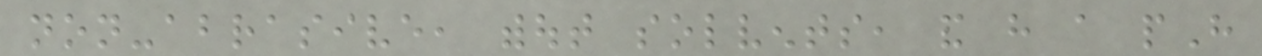non-abrasive, without solvents, and have a pH
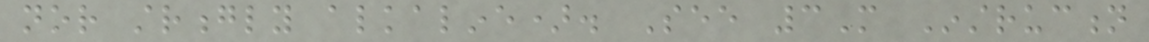nor strongly alkaline). See 3M Instruction
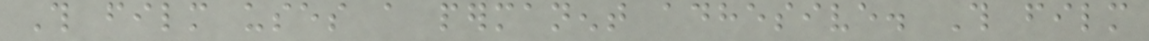This film uses a permanent adhesive. This film
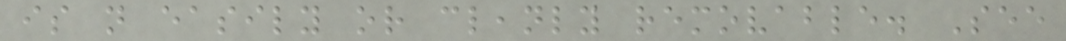is not easily or cleanly removable. See
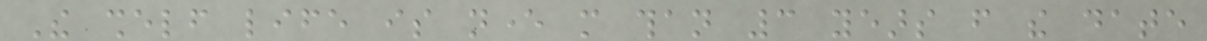The shelf life is never more than 3 years from the date
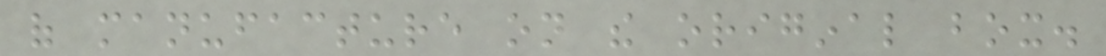of manufacture on the original box.
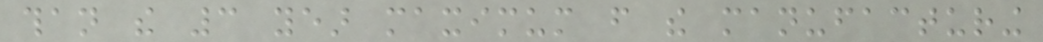than the 3 year maximum from the manufacturing
